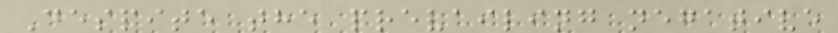Despite the prevailing negative
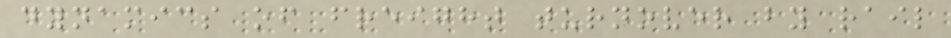dynamics of freight turnover by rail
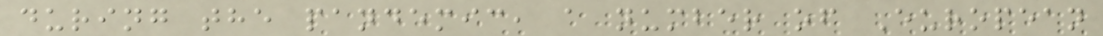during the pandemic, a number of European
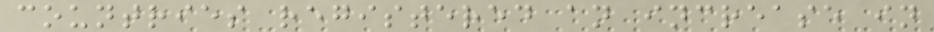countries registered an increase in
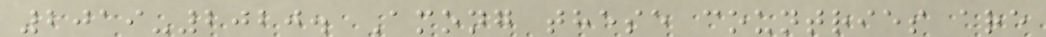2019-2020. Among these countries are
